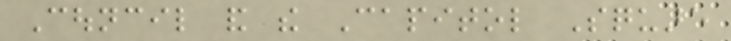Council and the Capitol Square
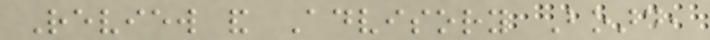Review and Advisory Board,
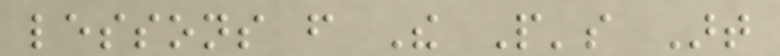lessons from The People's Art
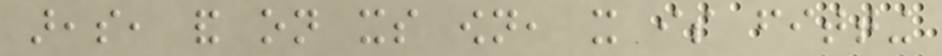areas, and on its own, it is fitting
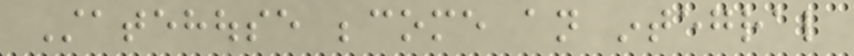Statehouse become an integral
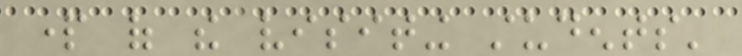part of the visiting students'
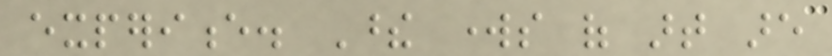experience. These works of art are
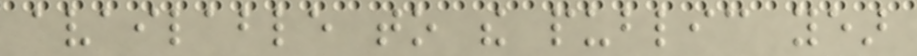available to the public year
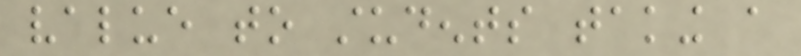value to students taking a
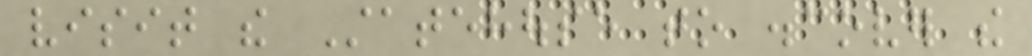visit the Statehouse to discover the
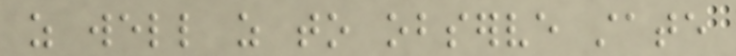as well as to observe state
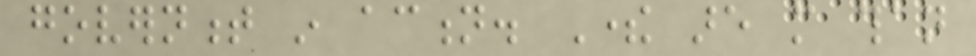government in action. There are more than
